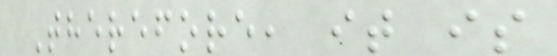Therefore, it is
